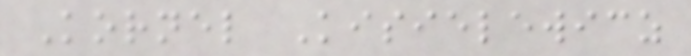Kornel Kisielewicz
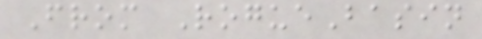From RogueBasin
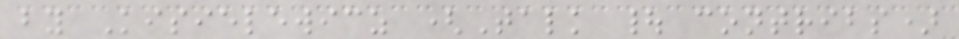by Kisielewicz (Talk | contribs)
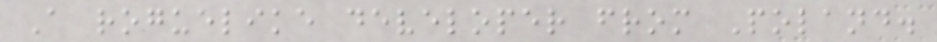A roguelike developer from Poland.
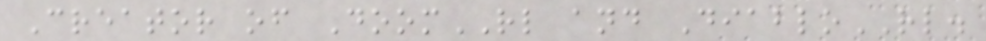Creator of DoomRL and DiabloRL.
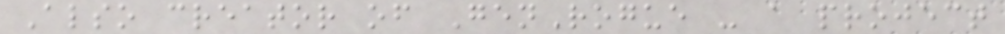Also creator of GenRogue - a project
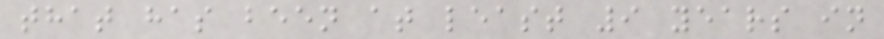that has been at least 9 years in
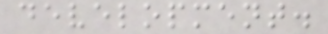development.
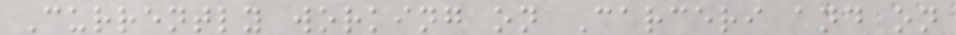Currently working on Carceri and on
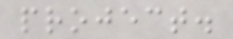project.
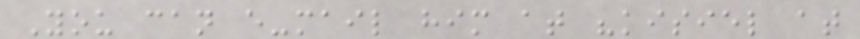You can e-mail him at "kisiel at
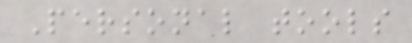Personal tools
